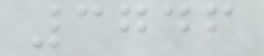3746
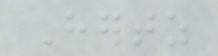Hertz
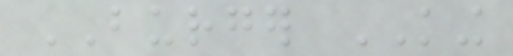BURGER KING
